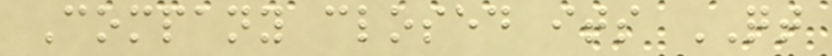Company closed its QT
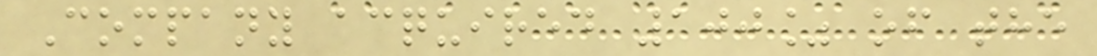Company acquired 100% of the
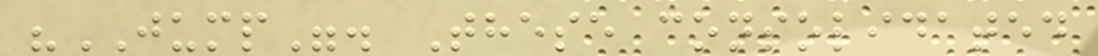"JUMP". These consolidated
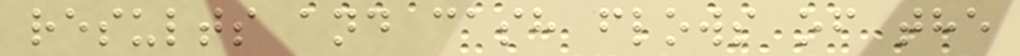results and cash flows of the
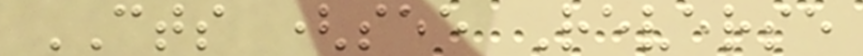CTS (see Reverse
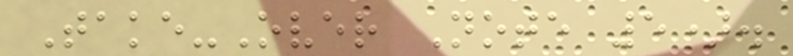Take-Over Note 5).
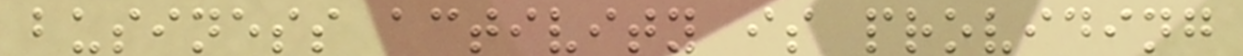business activity is providing
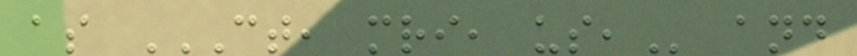as CT, MRI, US, and
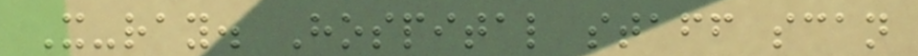X-ray. Hospital staff scan
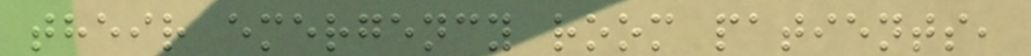their emergency room patients,
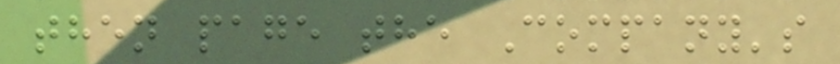then page the Company's
